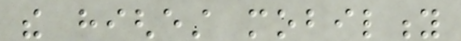the highest mobility
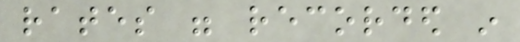rates were recorded in
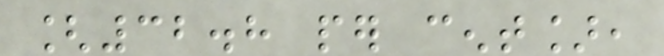[32.8 per cent],
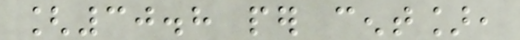[30.8 per cent],
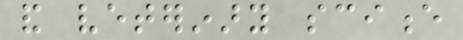and veterinary science
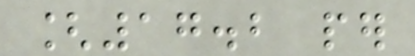[17.2 per
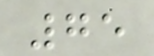75
